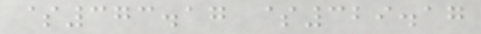$373.17 $329.17
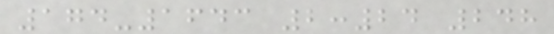174-1643 2:24 248
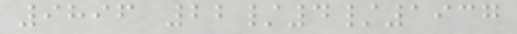9896 22/4/1937
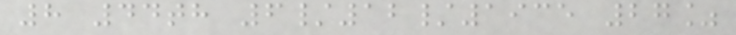8 44th 6/12/1935 27%
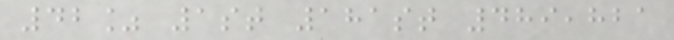42% 1st 181st 489,821
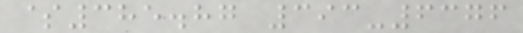$385.87 393-6376
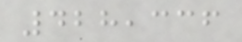428,336
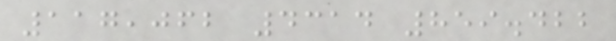117,062 4314 859.422
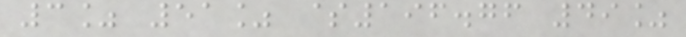3% 51% $196.76 49%
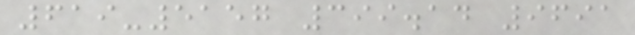619-5157 399.14 9691
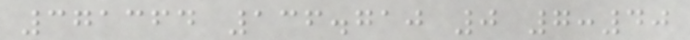371364 136.710 0 7:40
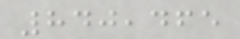840,465
